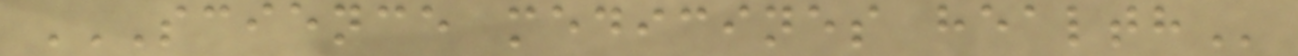SCIENCE MEDICINES HEALTH
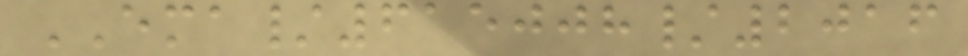EMA/615008/2016
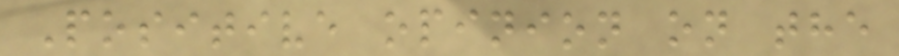Positive opinion on the
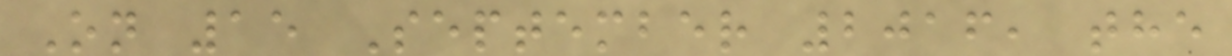On 15 September 2016, the
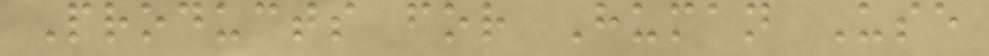Products for Human Use
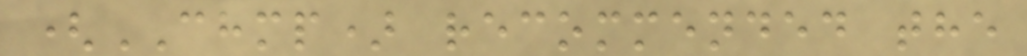(CHMP) recommended the
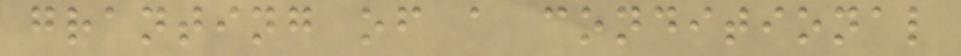granting of a conditional
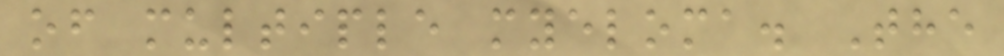of multiple myeloma. The
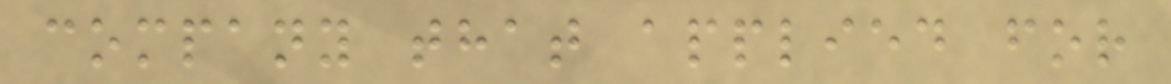company that applied for
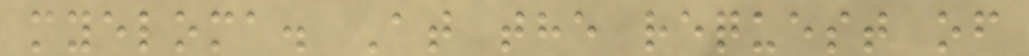myeloma. At the request of
